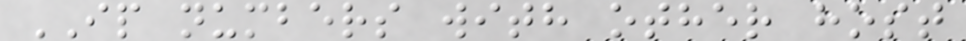IP numbers with other host
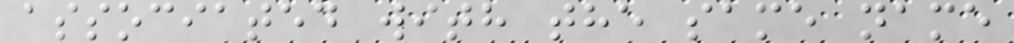associated with the same name
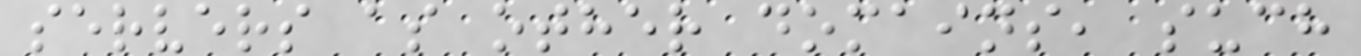servers as other domains, such
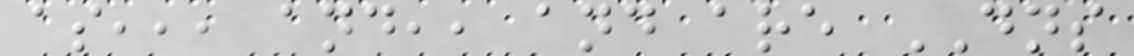as,,, and,, and are DNS
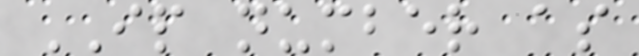IP number as
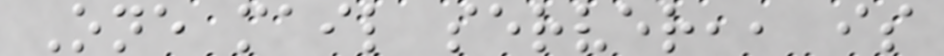One mail server,, is
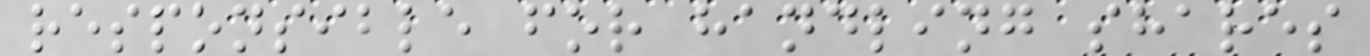responsible for handling shares
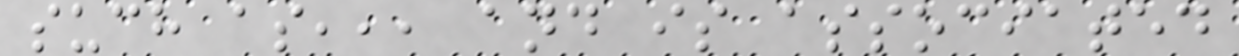such as,,, and is associated
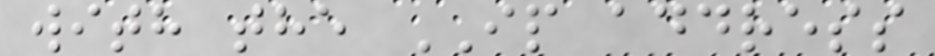with the IP address
